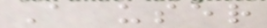A user
